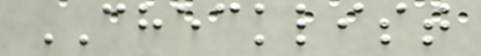CHECKLIST
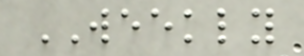WEEKLY
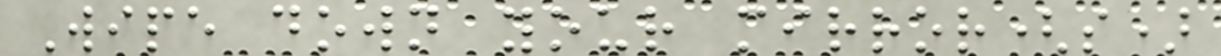Wipe down your mirror(s)
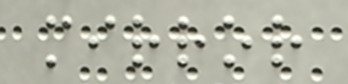mirror
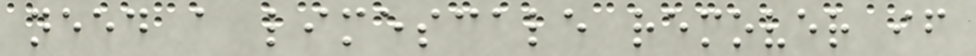need a limescale remover if
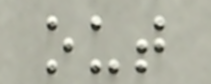out
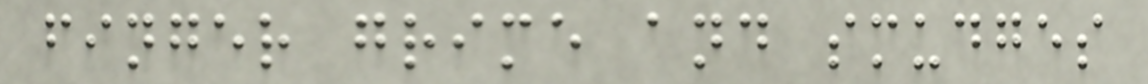finger grime and smudges
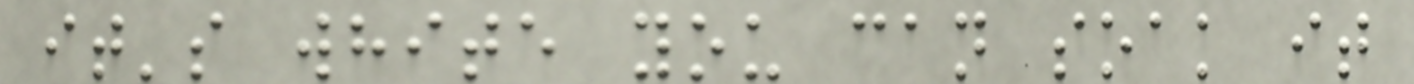it's white you can soak it
